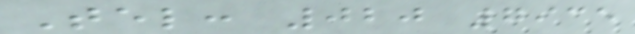Tel: 020 7935
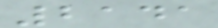2141
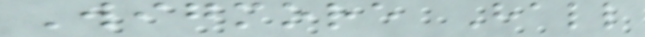Wigmore Hall
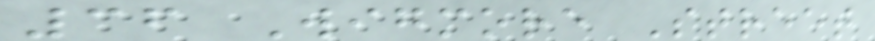36 Wigmore Street
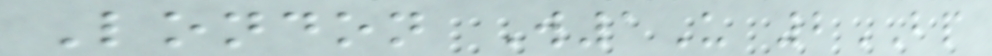London W1U 2BP
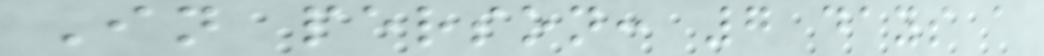In person: 7 days a
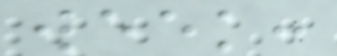week:
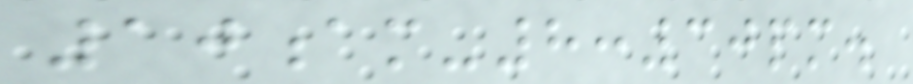10am-8:30pm.
